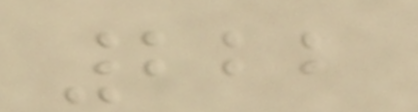222
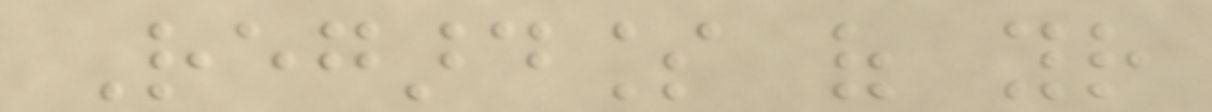Regardless of your
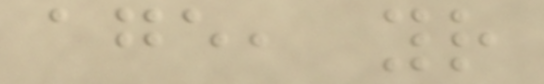age, your
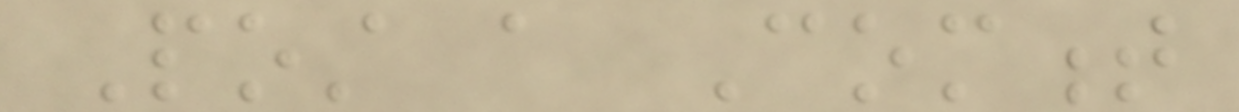Post a Comment
